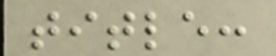title:
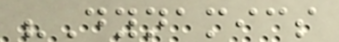"Dynamics
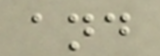and
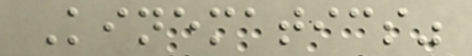Kinematics"
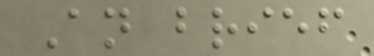An brief
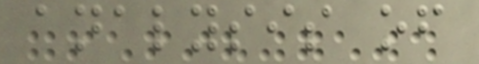analysis of
